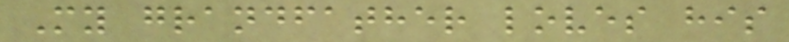My grandfather loves his
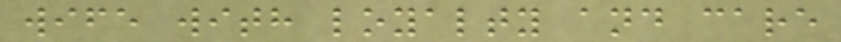wife with loyalty and care
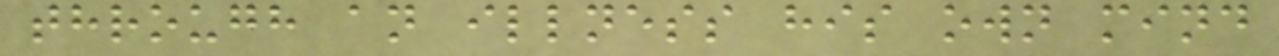through an illness his own mind
